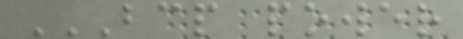BCP POWER
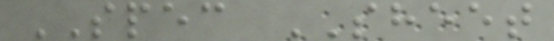SPEC SHEET
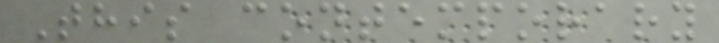This contemporary
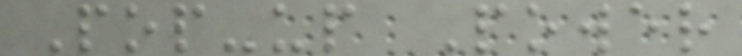Pop-up Power
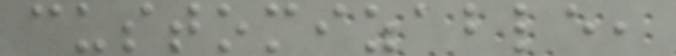customizable,
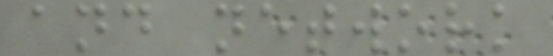and network
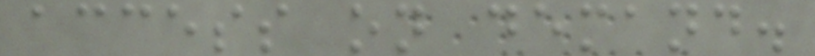access on demand.
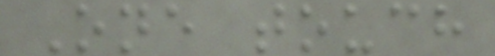One touch
